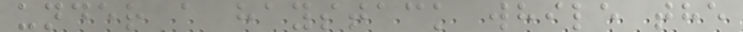under a haystack while the
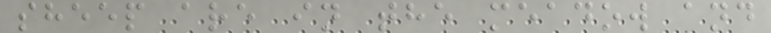sheep are in the meadow and
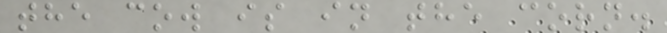the cow is in the corn.
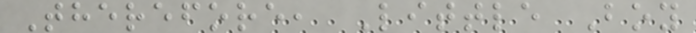Therefore, Little Boy
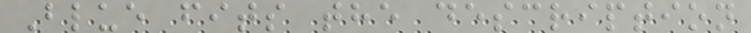Blue fits the description
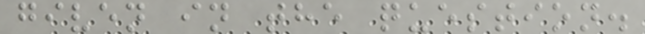given in the question.
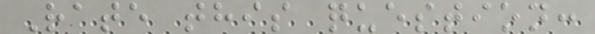Rate this question:
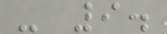- 9.
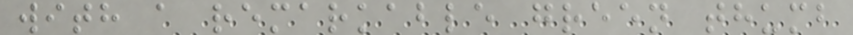with a remarkable green thumb
